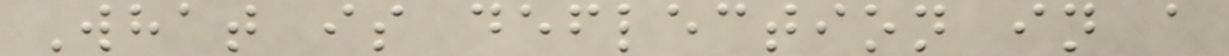What is deflection in a
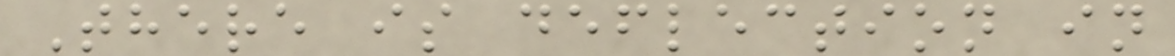There is deflection in
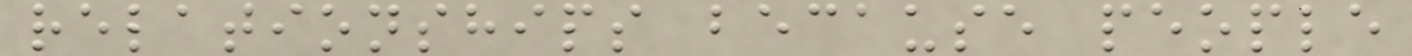relationships because people
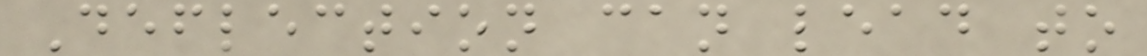Deflection can lead to
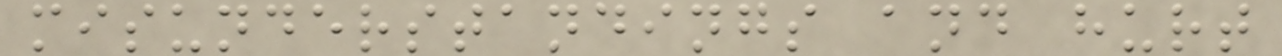misunderstandings and hurt
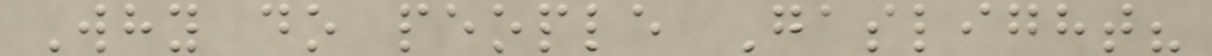Why do people Gaslight?
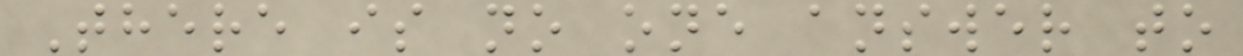There is no one answer to
